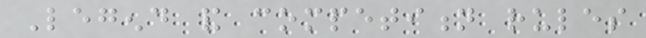Legend and competition rules
